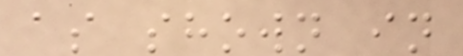as shown in
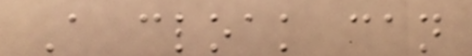A cloak can
